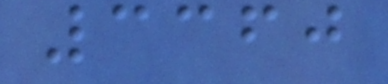3360
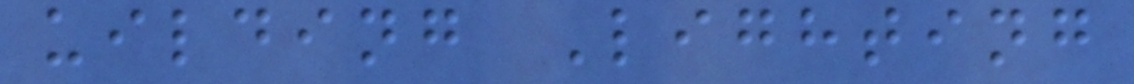uilding Lighting
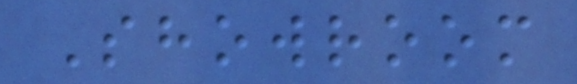Showroom
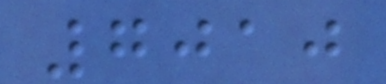7010
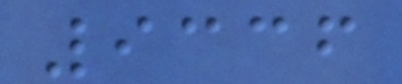9336
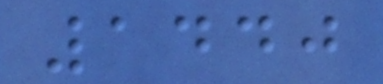1440
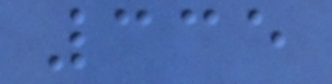335
